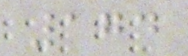174
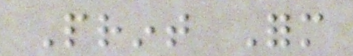Print Form
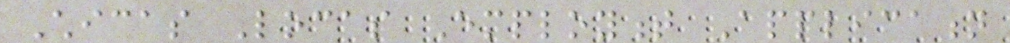Chicas Locas Employment Application
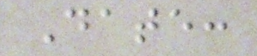Date:
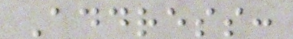Address:
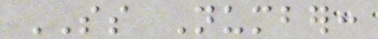SS Number:
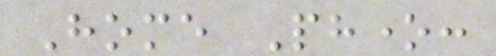Home Phone:
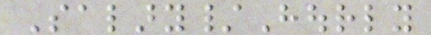Salary/Hourly
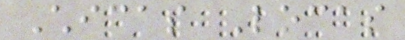Chicas Locas
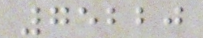75220
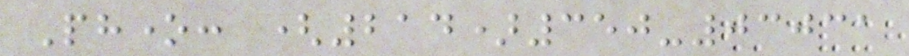Phone: (214)350-03031
